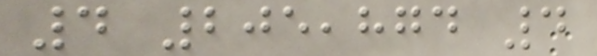4 205,874 4
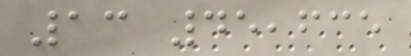13 45,635
